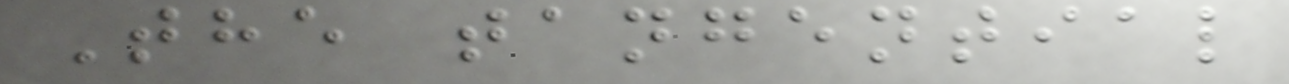The tangential
